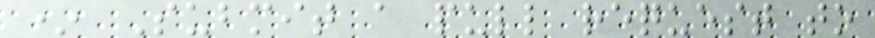* Submit a pull request to
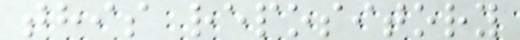this repository
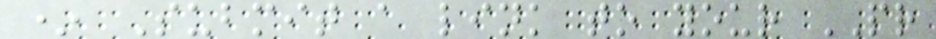* Submit a link to your PR
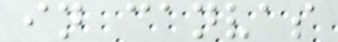in canvas
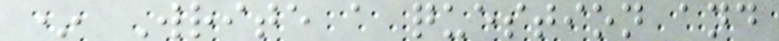* Write a question and
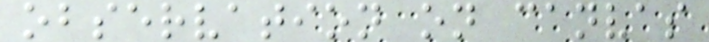observation on canvas
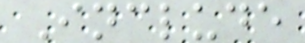Include
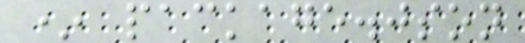* package.json
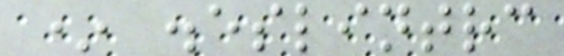* .eslintrc
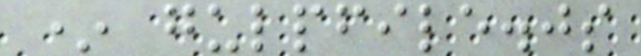* gulpfile.js
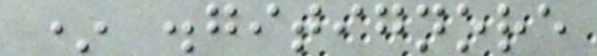* .gitignore
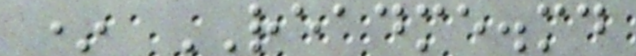* README.md
